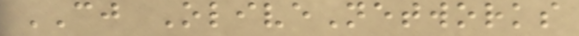CJ OliveNetworks
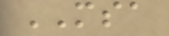MSA
